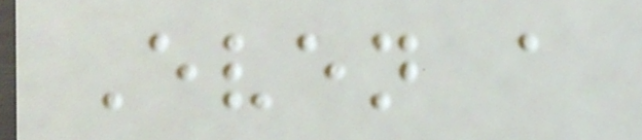Even a
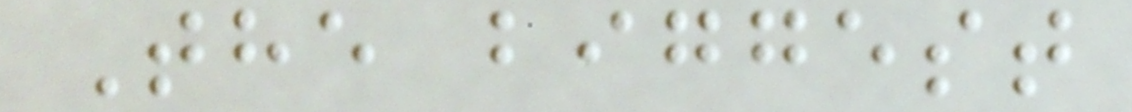The biggest
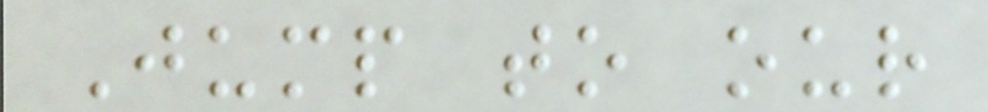Jump to our
